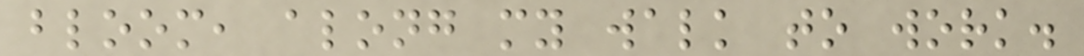bloom, along my walk to work.
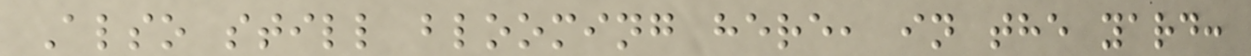Also still blooming here, in the yard:
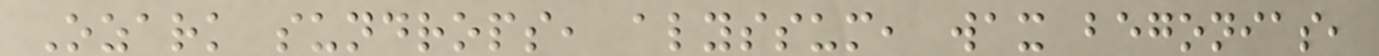Ozark sundrops, alyssum, wax begonias,
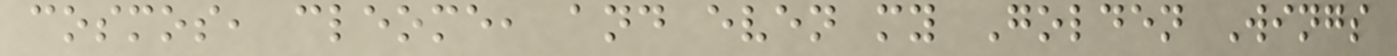cosmos, cleome, and even my Golden Wings
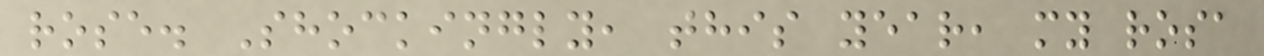rose. Shockingly, this year, my rosa
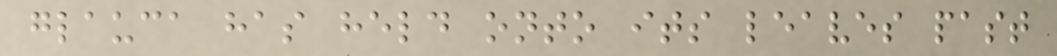glauca has held onto its leaves past
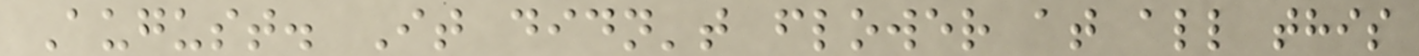August. It didn't flower at all this
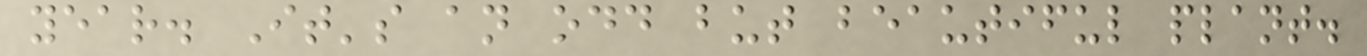year. It's an odd but beautiful plant.
